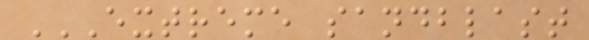EXTREME SANDBLAST
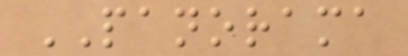PANORAMA
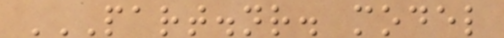PART.NR. MODEL
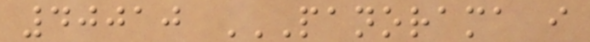40010 PANORAMA I
